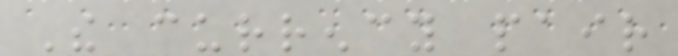The currency pair
